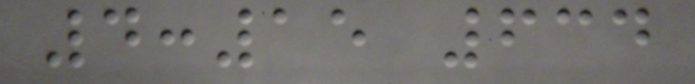4:15 634
